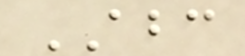ABC
